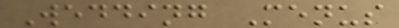Wedding Menus
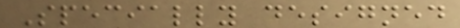Specially designed
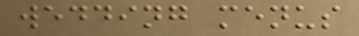wedding menus
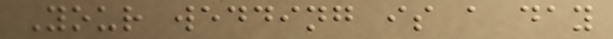Your wedding is a day
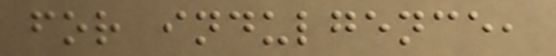for indulgence,
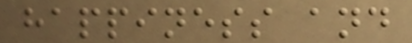happiness and
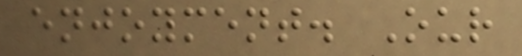enjoyment. Our
